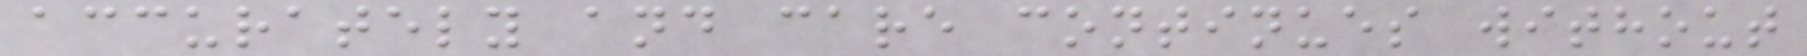accurately and care continues without
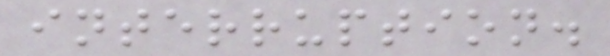interruption.
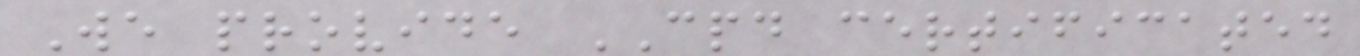We provide CPD certificated
